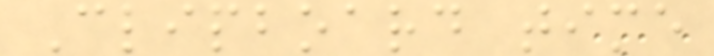Clipboard time
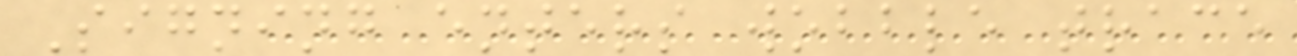Signing enters wobble trace
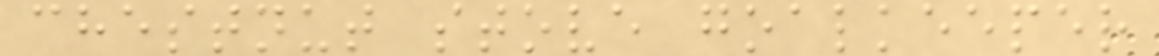chestnut stove goalkeeper
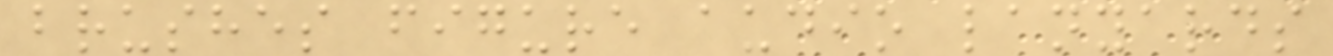brushes figure audio lanyards
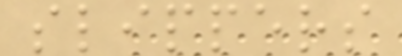slippers
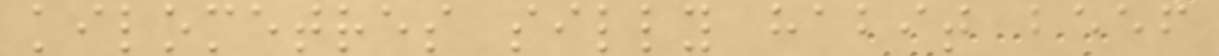kilometres silly habit beef
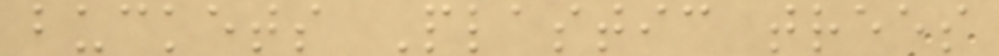buckets Plastic trees
